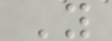Y
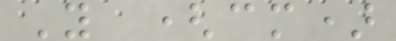Y (cm)
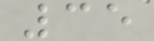35
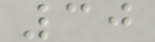30
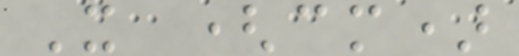X (cm)
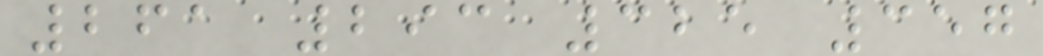261 293 325 357
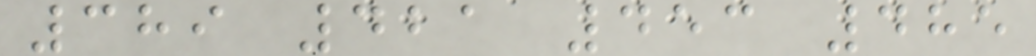389 421 453 485
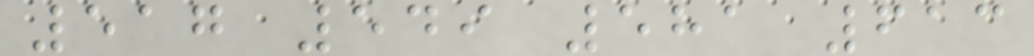517 549 581 613
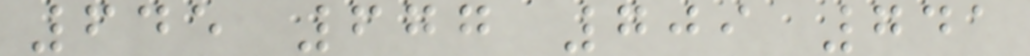645 677 709 741
